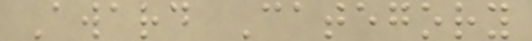Award Category
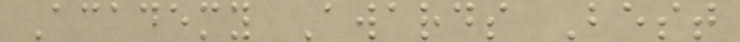Academy Awards Best
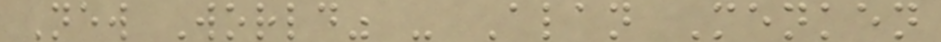New World" - Alan Menken
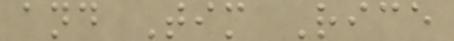and Tim Rice
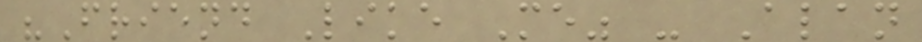"Friend Like Me" - Alan
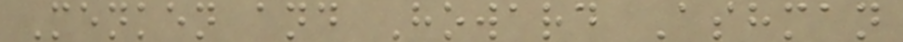Menken and Howard Ashman
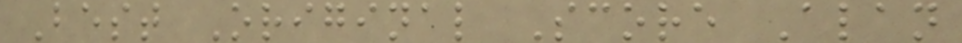Best Original Score Alan
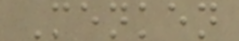Menken
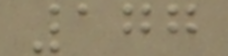177
